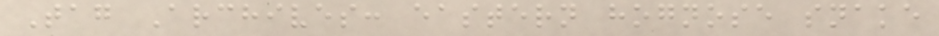Tag Archives: eastern hognose snake
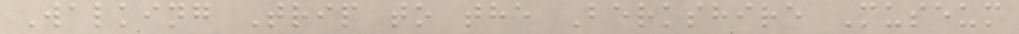Walking Trip to the Berkshire Museum
